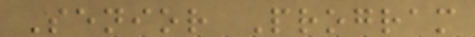Senior Program
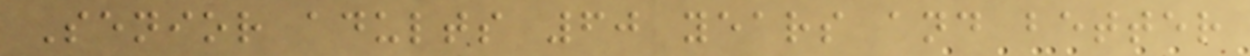Senior adults 60 years and better
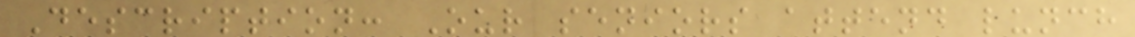Description: Our seniors attend lunch
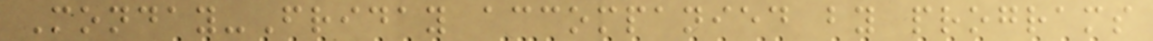Monday-Friday accompanied by programs
